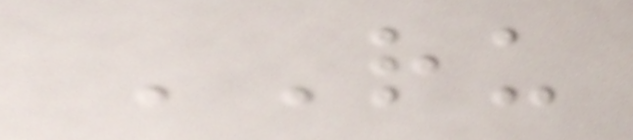RU
